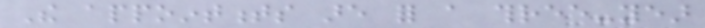The appointments are for a three-year
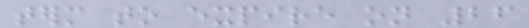term to expire on 26
